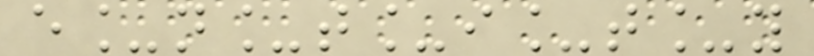e_n_t_i_t_y
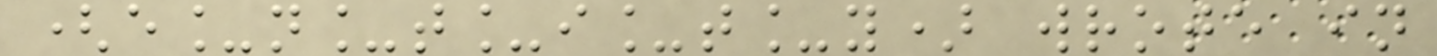(e_n_t_i_t_y) wrote in
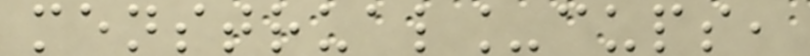menstrual_cups,
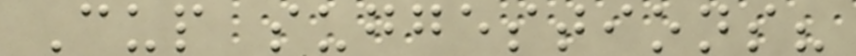Cup suggestions?
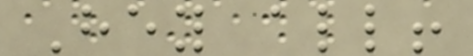Hey all!
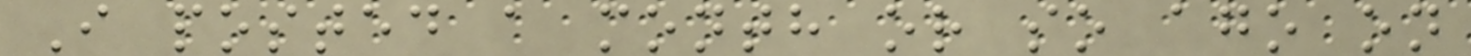I posted a month or so ago on
